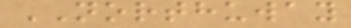NORTHUWAY
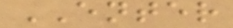ENTER
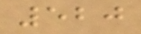520
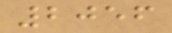2056
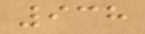938
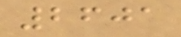2601
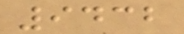9432
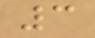3
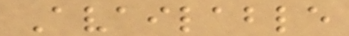Available
